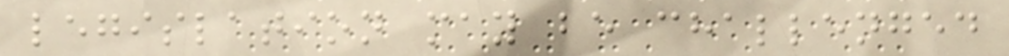legislation may be challenged
